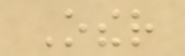Other
